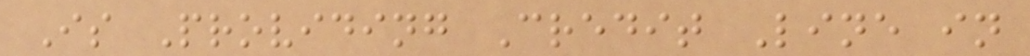Is Providing Credit Line in
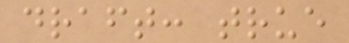draft: true
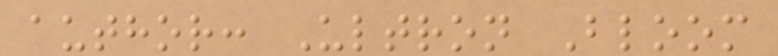author: Ultron Bloom
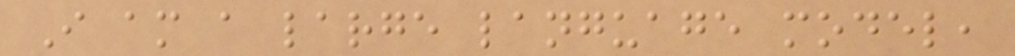I am a large language model,
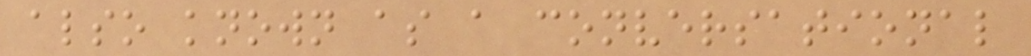also known as a conversational
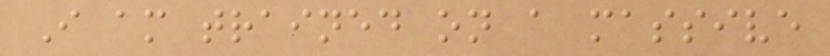I am trained on a massive
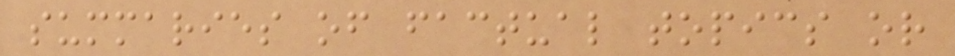summaries of factual topics or
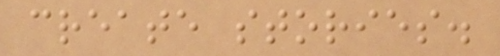create stories.
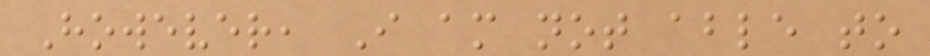However, I am not able to
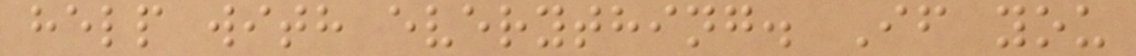help with everything. If you
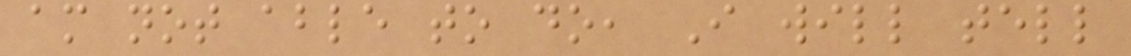am not able to do, I will tell
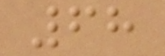68
